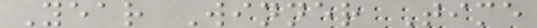Year Winner Time
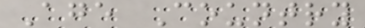Age Country
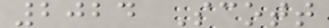2024 Scott
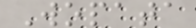Wopata
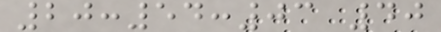20:54:03 40
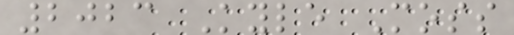2023 Kyle Moss
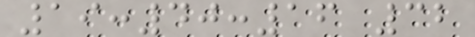19:40:16 32
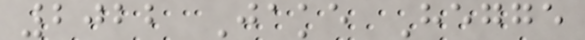2022 Jake Hegge
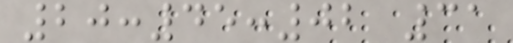20:45:02 31
